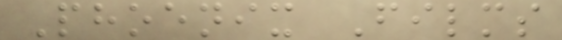Phoenix Films
